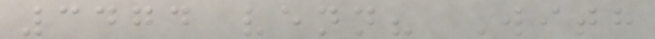3474 venn? With
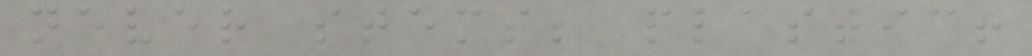never stems; plastic!
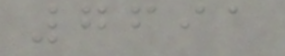7691
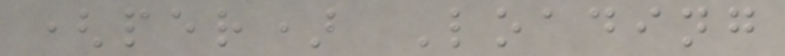(per) Loading
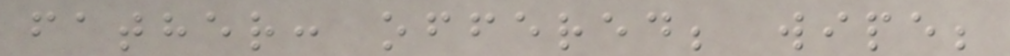father: offered; wipe;
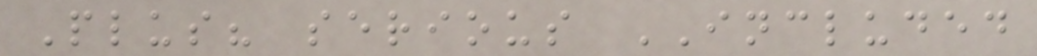Plus? serious INCLUDED
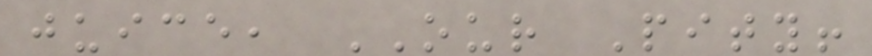juice, OUR Pity!
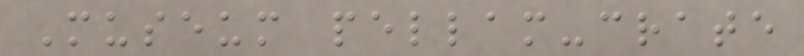Museum pellam-crate
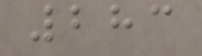283
